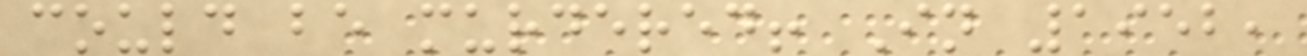could be murdered! In 1952,
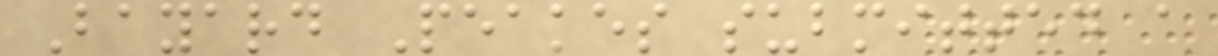Bayard Peakes submitted a
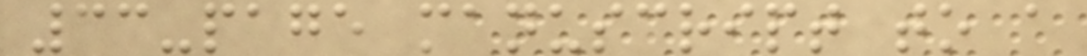33-page manuscript to a
